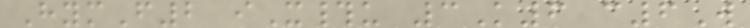HymF2 iX#u 3K6 c6W
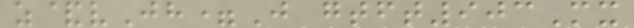z&vJh=J gtft903Mx
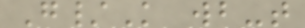G/K wb-t
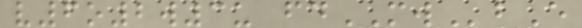v6o2w3u fdMWbE
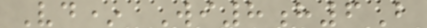Vd* Wi8h6B
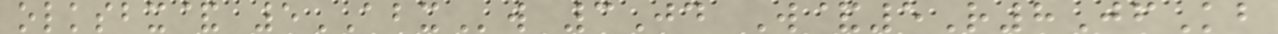olksbx& 5ABXw 3Jd W&5R8JfKb
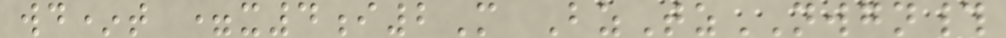wd*t =x4i2M BzTzNWGN#
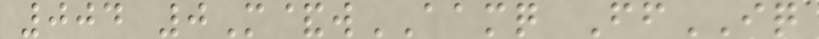004 0M&wAAMQ FfIQ
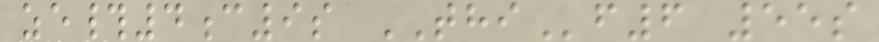ze#4c9s THIf6 55s
